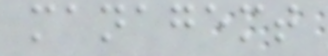managemt
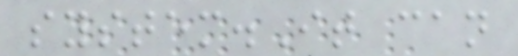system.It can
